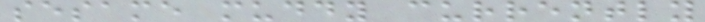sesame muddy currently
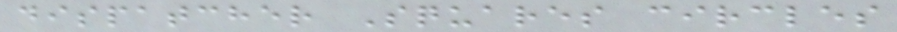dispatcher Squares circles
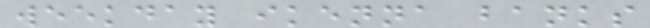weekday ikenna banks
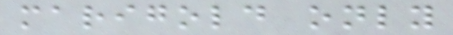marigold only
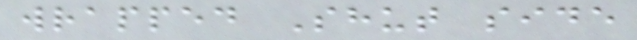wrapped Shut side
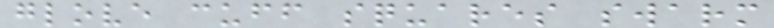glove cuff squares swarm
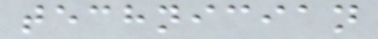technician
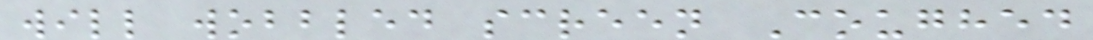will wobbled screen Coughed
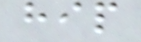hip
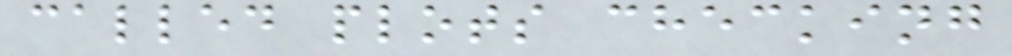called plots checking
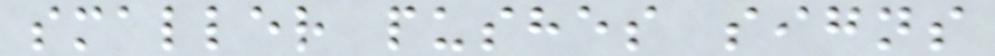smaller pushes signs
